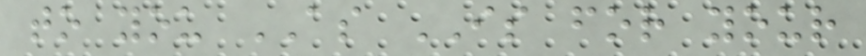to you AS IS for your
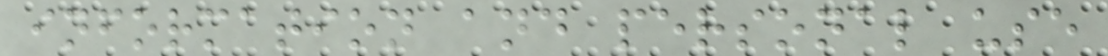information and personal use
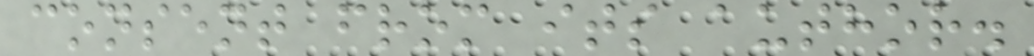consent from its author.
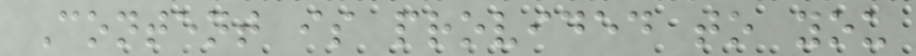Content is provided to you
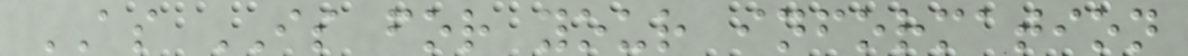AS IS for your information
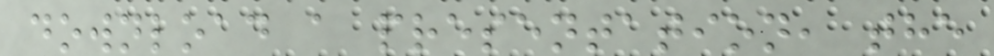download a presentation, the
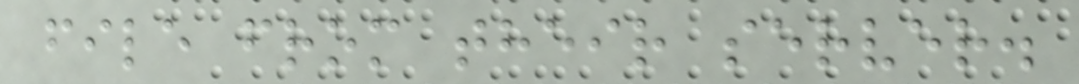file from their server.
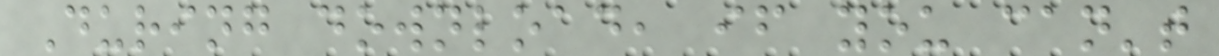During download, if you can't
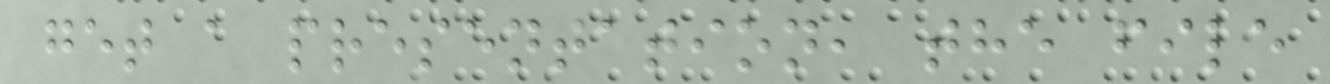get a presentation, the file
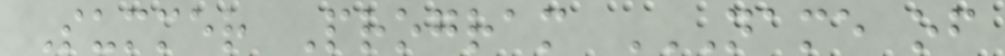Summer Program NAME OF
